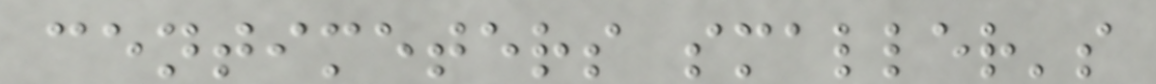centimeters smaller's
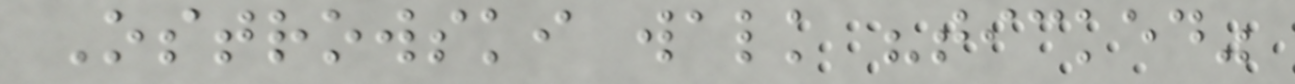Ostrowski walk "ticked"
